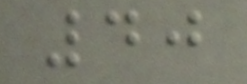40
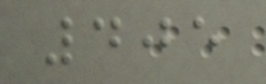405
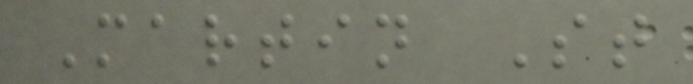Martin St
